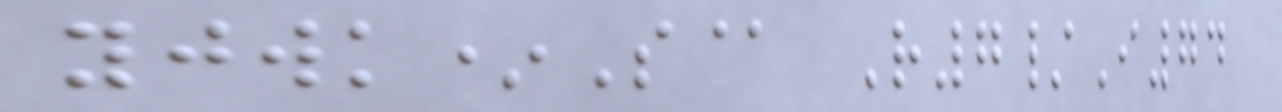yjwk*S@ R7/I74
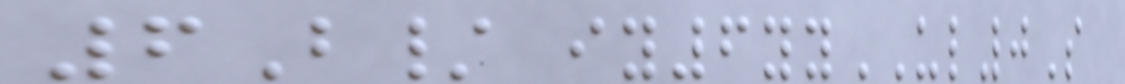6B/ iy6yyUL0S
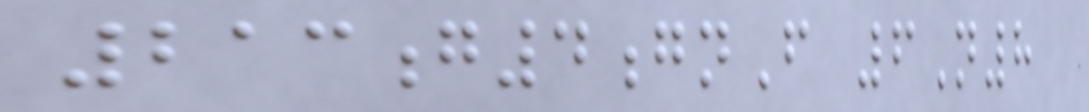213g4gnF 6N8
